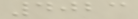4023
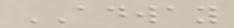ADWAY
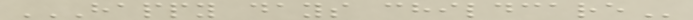HAPPY DAYS CHILDCARE
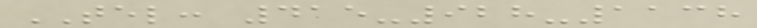TEL: 415-928-1138
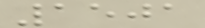1501
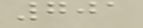701
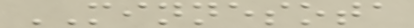MINNESOTA
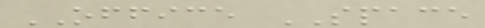OFFICE SPACE
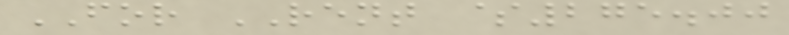FOR RENT $275.00
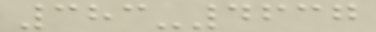383-4637
